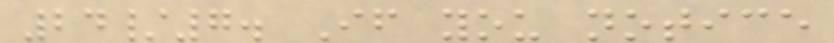24/7. If you notice
